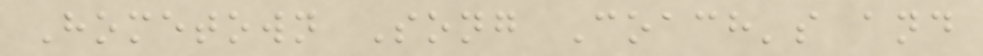Hometown Song Coach's and
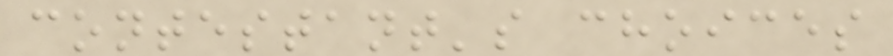contestant's choices
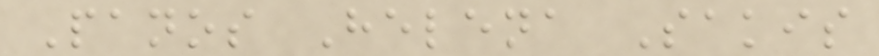Panos Helena Sakis
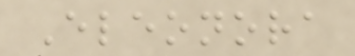Eleonora
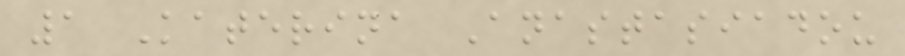1 Katerina Anastasiadou
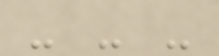- - -
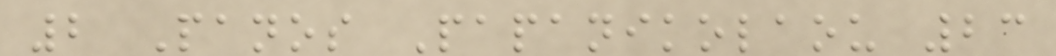2 Panos Papanikolaou 23
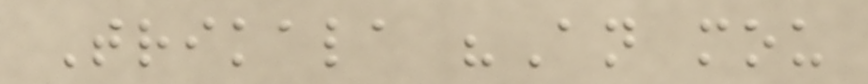Trikala "An mou
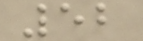52
